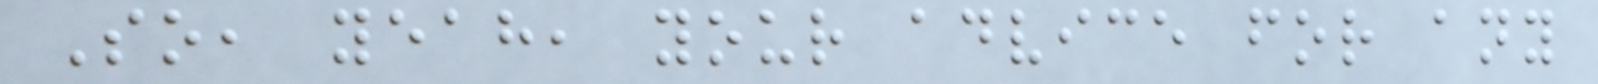So, yeah, your advice for any
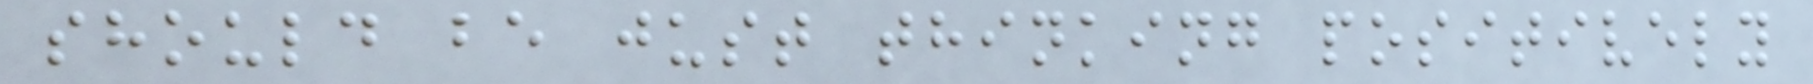should be just thinking positively
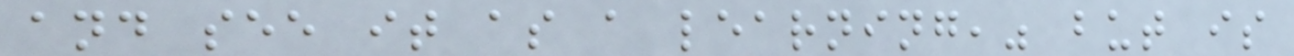and see it as a learning," but is
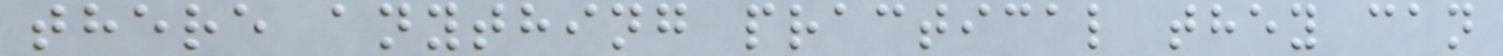there anything practical they can
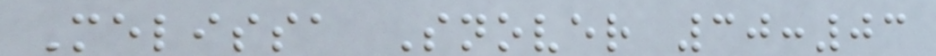Melissa Snover 30:03
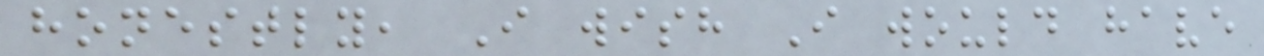honestly, I wish I would have
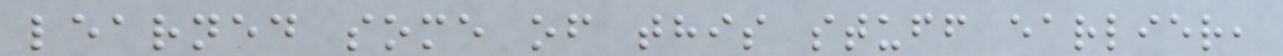learned some of this stuff earlier,
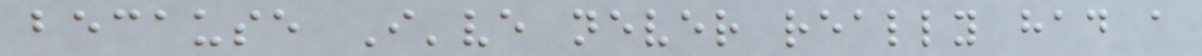because I've never really had a
